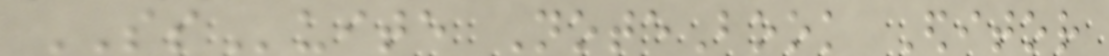SSuite NoteBook Editor
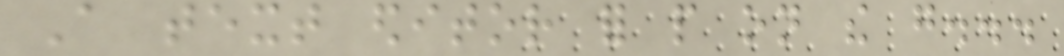A text editor for people on the go...
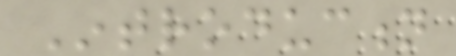Introduction
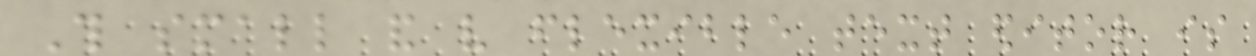This small and very flexible text editor is
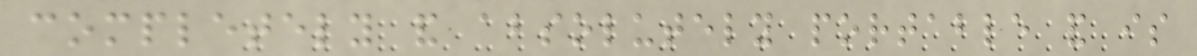completely and absolutely portable and is
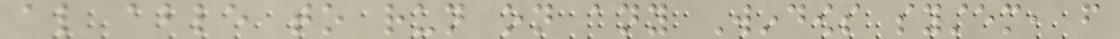also able to run on any Windows system, from
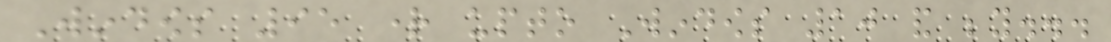Windows 95 right upto Windows 10 and beyond...
